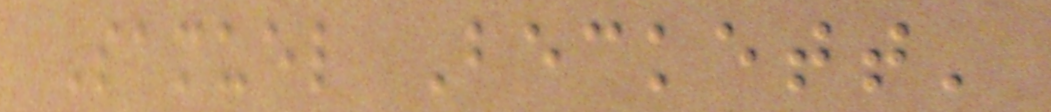Samuel Beckett'
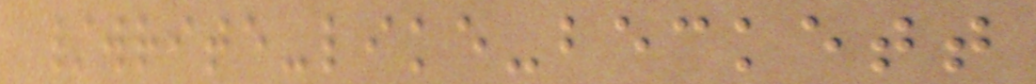/write-like-beckett
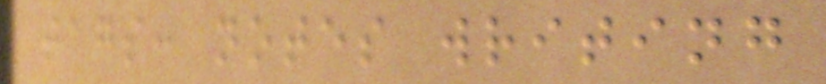tags: notes writing
